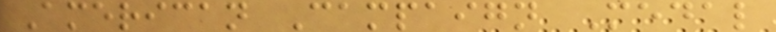American Campaign Medal
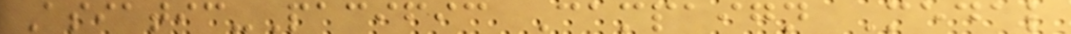Asiatic-Pacific Campaign Medal
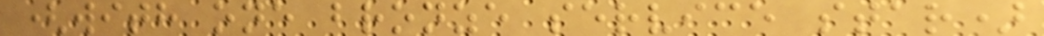(with one bronze service star)
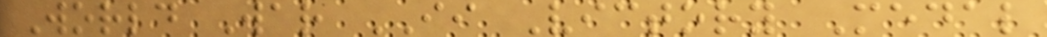World War II Victory Medal
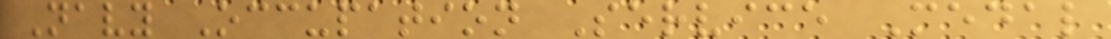Navy Occupation Service Medal
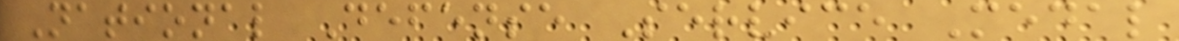National Defense Service Medal
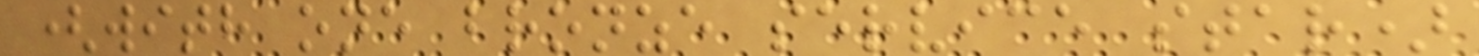(with one bronze service star)
